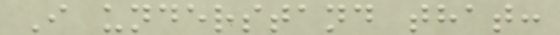I understand that:
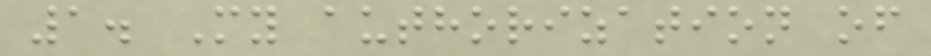1. My authorization of
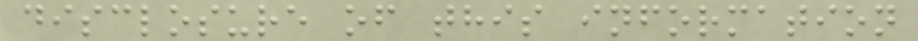disclosure of this information
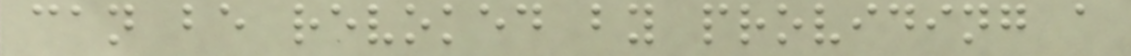can be revoked by providing a
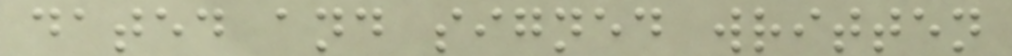dated and signed written
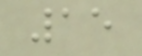15
